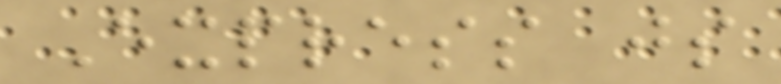Express js
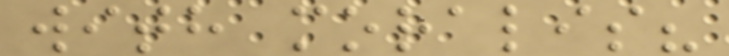with moralis?
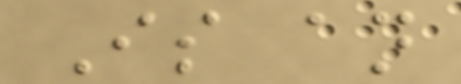Is an
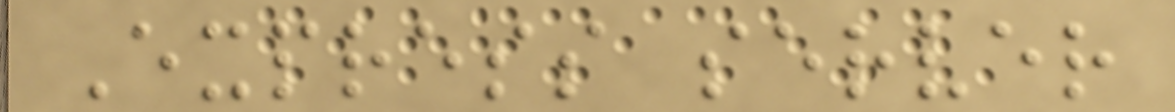Express server
